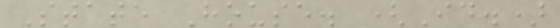State House. (Id.)
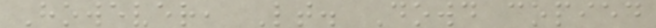However, Lt. Dowd copied
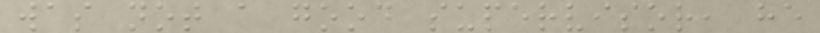was not a good supervisor, he
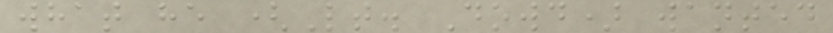what he (Lt. Dowd) wanted
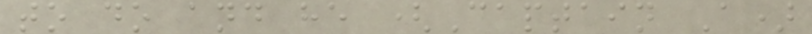to do and he (Captain A)
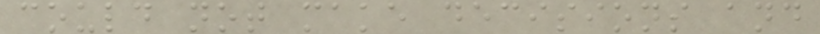could not make decisions and
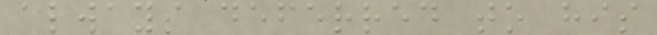always deferred to his
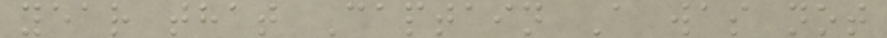year that Captain A was not
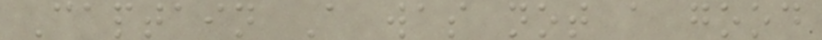Captain A was not a good
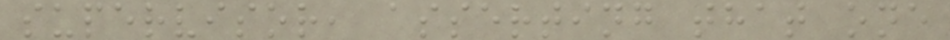supervisor, asserting that one
